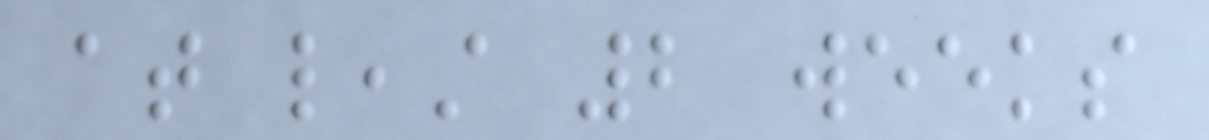at least 2 weeks
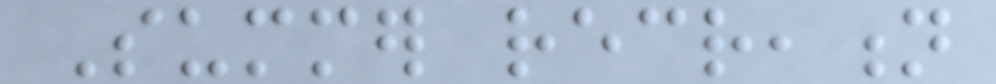Summer recreation
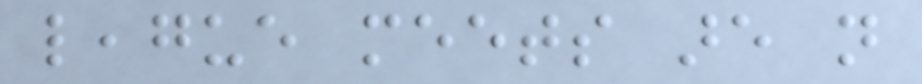league meets are not
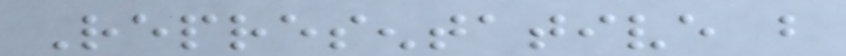Representative but
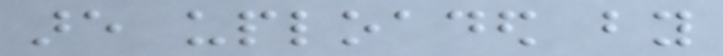are uploaded by
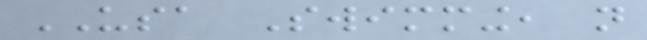USA Swimming, not
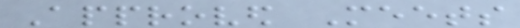Approved Meets
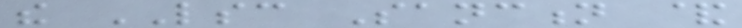the LSC Sanction &
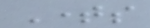Times
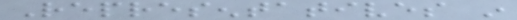Representatives in
